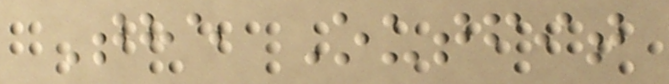The Outfit
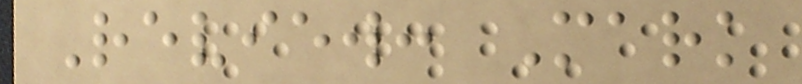Review: Mark
